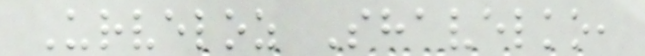Urveloz Shavelko,
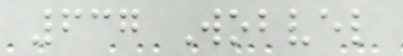637 Wobvel
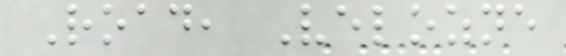Road, Velozne
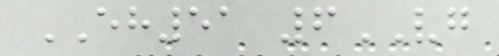EH51 6VG
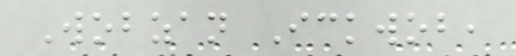Wobzan Ickwob,
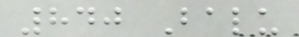840 Balu
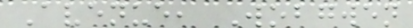Avenue, Wobgwen
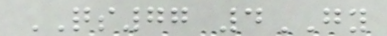QS77 4GY
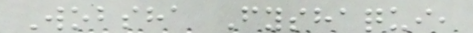Wobsha Fyshaqui,
